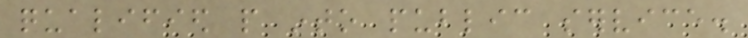qualified people into public service.
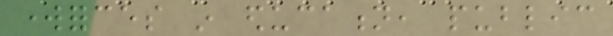workforces in education, public
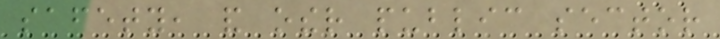safety, and other public sector
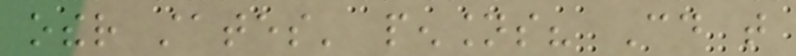other states' pensions? Could that
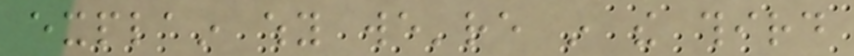explain why we're in the third
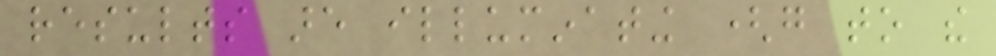results are illuminating (go to the
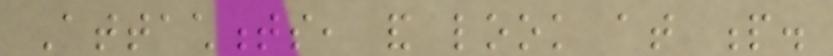Attachments, and look at p.
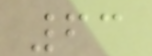63
